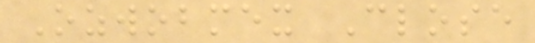Ozwobmex Close
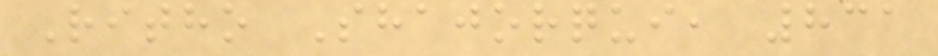Ritho Shajorqui, 831
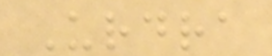Urdra
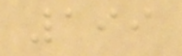199
